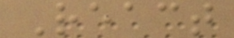React
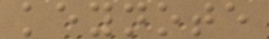keynote
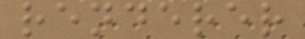renderer
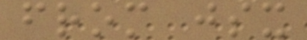from jsx
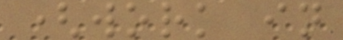(work in
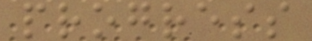progress
